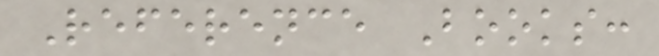Reference Books:
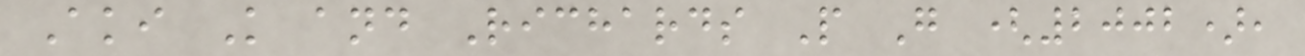Aki K and Richards P G (2002),
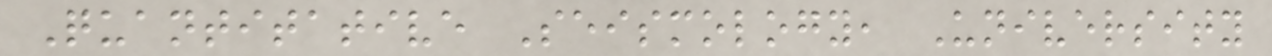Quantitative Seismology, University
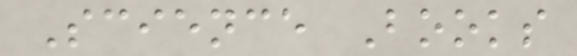Science Books
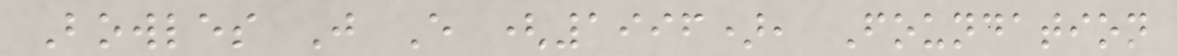Bowles J E (1996), Foundation
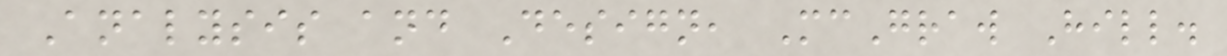Analysis and Design, McGraw Hill.
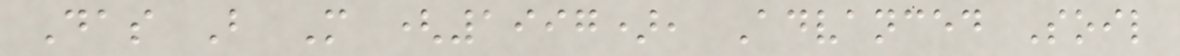Das B M (1997), Advanced Soil
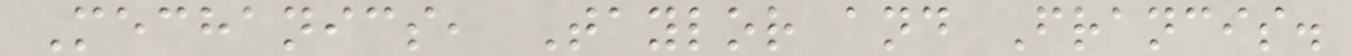Mechanics, Taylor and Francis.
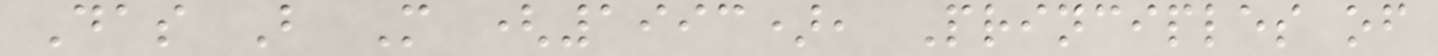Das B M (1993), Principles of
